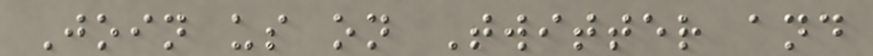Join us on Twitter and
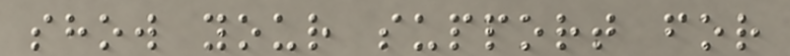show your support for
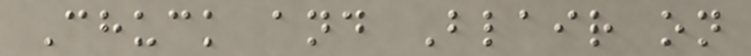Chuck and Blair on
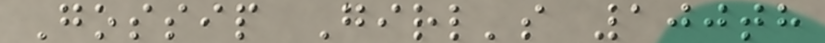Gossip Girl's 100th
